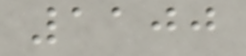1100
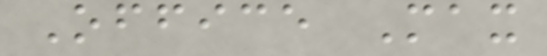Office Max
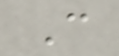C
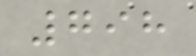798
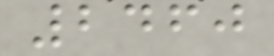2460
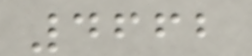4662
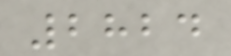2824
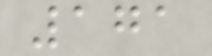171
